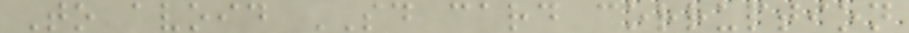To avoid SD card corruption
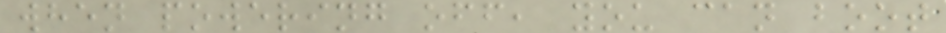when powering off, you can boot
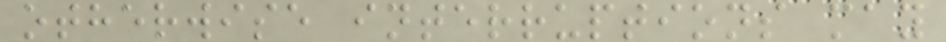otherwise interruptions may
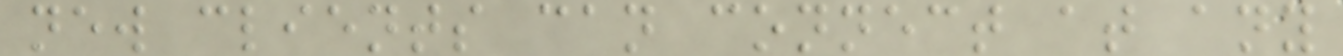new clients can connect at any
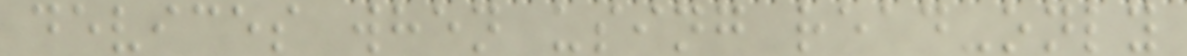devices when using read-only
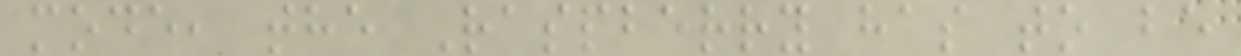mode, the Raspberry has to be
